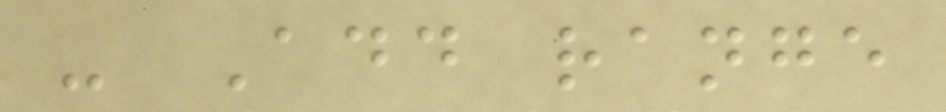- Add range
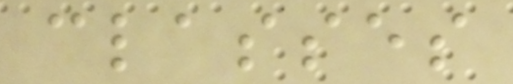classes
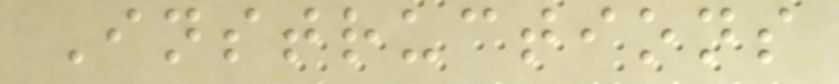Instructions
